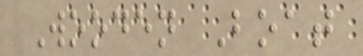Wooden Boat
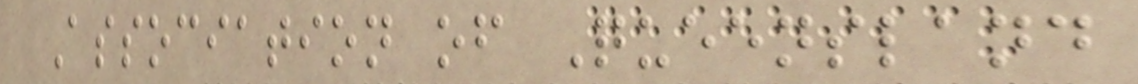Association of Queensland
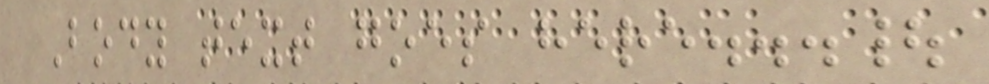Body text goes here...|
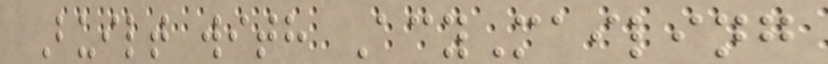Built with AcyMailing
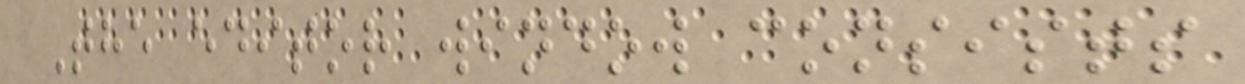The editor window consists
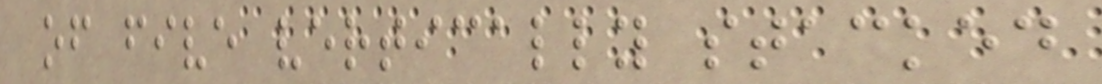of five vertically stacked
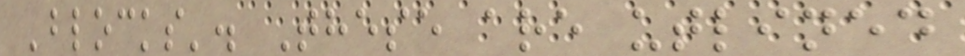'blocks'. These are utlined
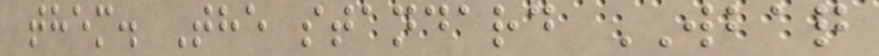them. The standard WBAQ
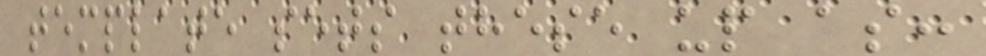template sets these up as:
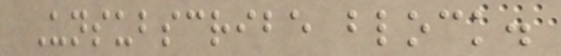Unsubscribe block.
